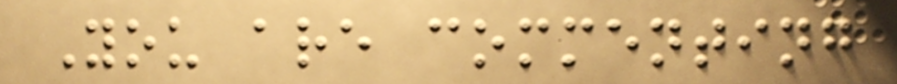You are commenting
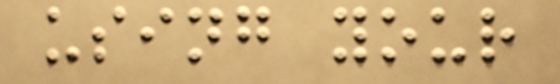using your
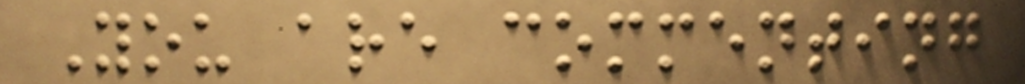You are commenting
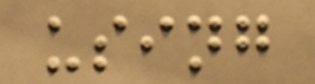using
